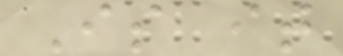Is it
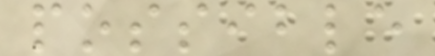possible
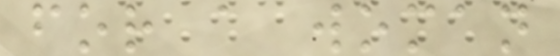for a woman
